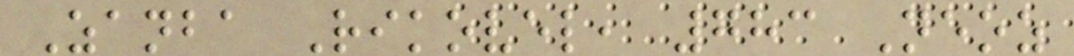Zanba Rikovel, 783 Neoz
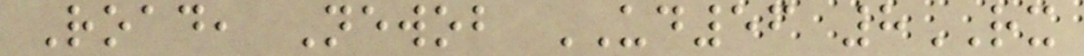Road, Newob UD56 8RX
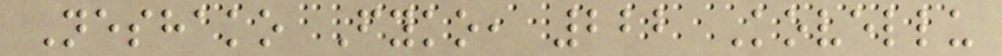Neshako Fyko, 222 Kovellu
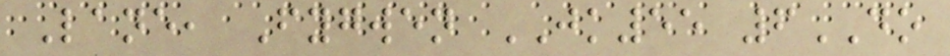Lane, Fygwen JK55 6DO
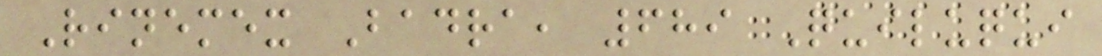Rinemex Badra, 689 Quiluqui
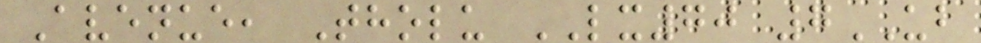Avenue, Tholu LX70 7UB
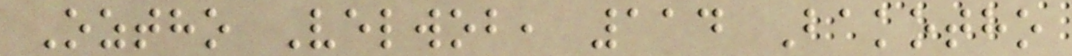Oztho Velwob, 114 Bakotho
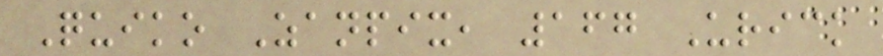Quiko Zanpix, 167 Urick
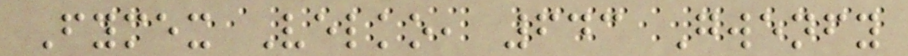Fymex Velko, 643 Gwenfy
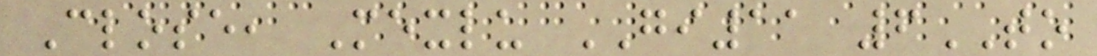Close, Mexlu GI11 6TO
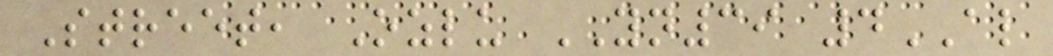Street, Ozlu YN39 4AL
